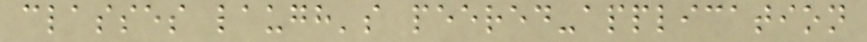classes laugh's peered-application
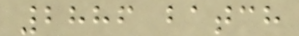2886 batch
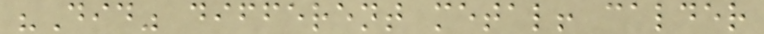"Did" different metal! calder
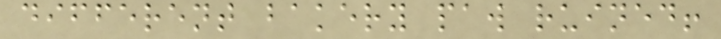different bakery paw ruined!
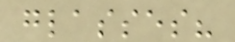glasses?
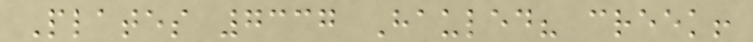Plates 7337 Hauled? creek!
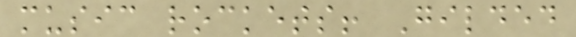music rockets! Gilded
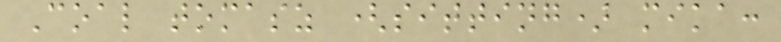Coal tomasz (sitting) mika:
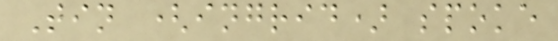Tin (ingrid) spoke
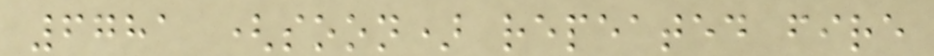6781 (soon) repeated fire
